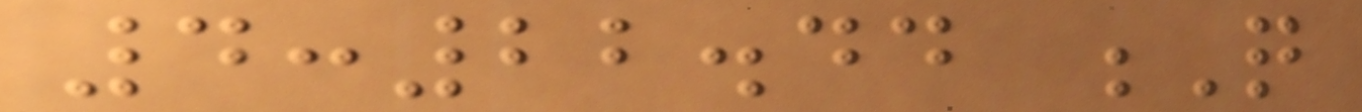4:22.44 Q
